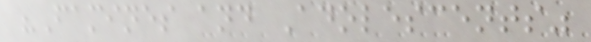"Famines and Adolescents"
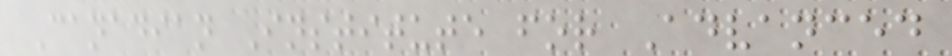Canadian Institute for Advanced
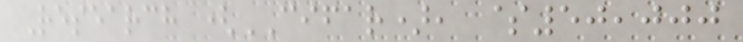Research (CIFAR), $50,000
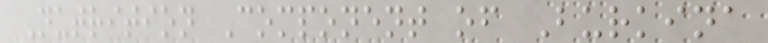Nutrition Component of Burkina
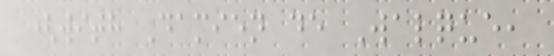(with Damien de Walque,
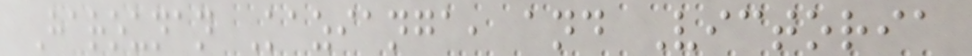Harounan Kazianga, and Victoria
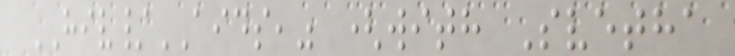HIV/AIDS," (with Svetha
